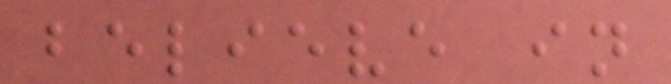believe in
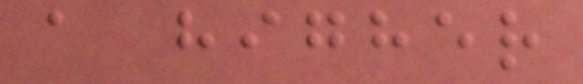a higher
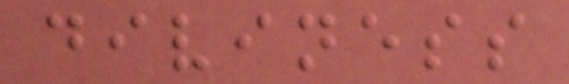diviness
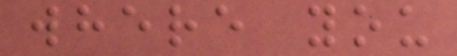where you
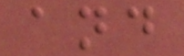and
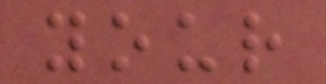your
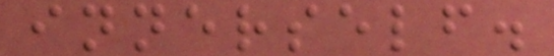innerself.
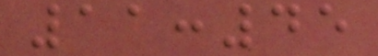11:45
